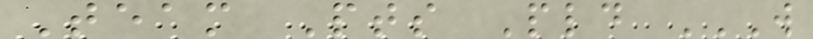Team Pts Pld W
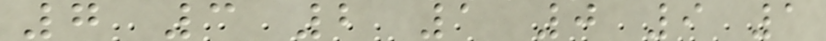7 3 2 1 0 9 1
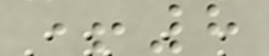+8
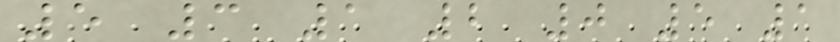5 3 1 2 0 5 1
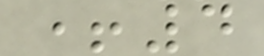+4
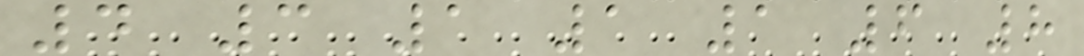4 3 1 1 1 6 8
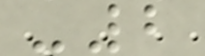-2
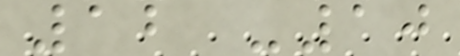12 -10
